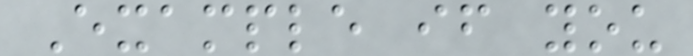Example if you
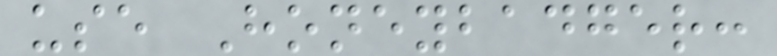use Honeybadger:
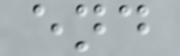end
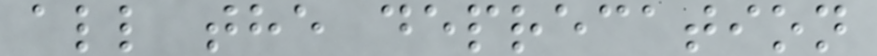all the deprecation
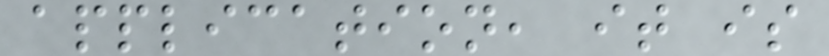application, it is
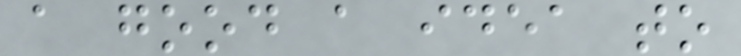a good a idea to
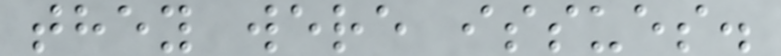they were issues.
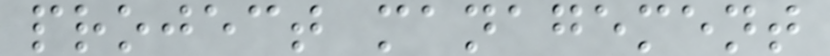project management
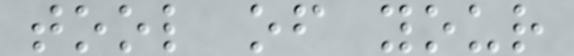tool of your
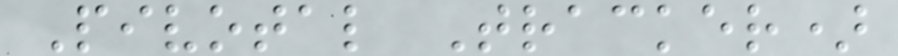Pivotal Tracker)
